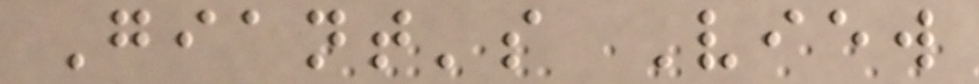Giant's View
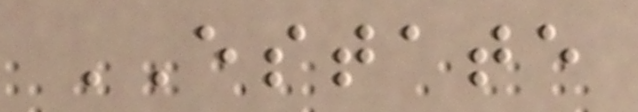ESTATE
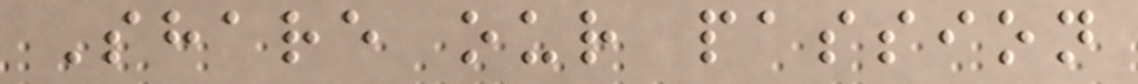Share our passion
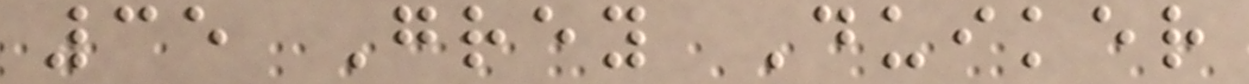35 Grey Duiker
